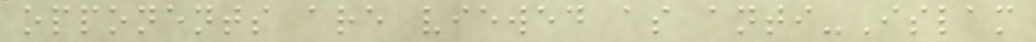opponents are viewed as anti-Islam
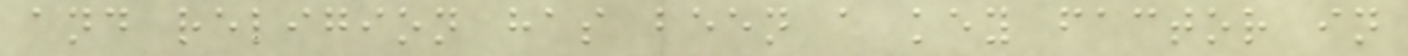and religion has been a key factor in
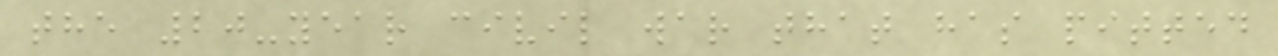the 20-year civil war that has pitted
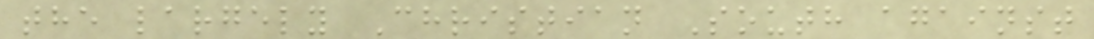the largely Christian South against
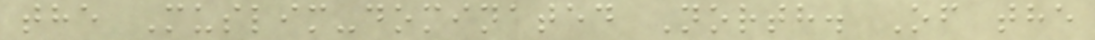the Muslim-dominated North. Of the
